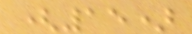(15)
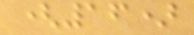(16)
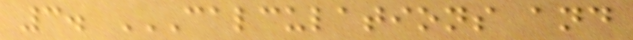3. CALCULATIONS AND
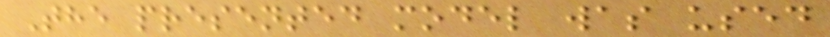The presented model was used
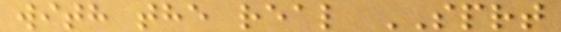with the real SPRT
